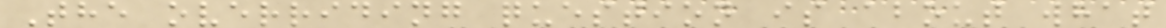The overriding question is about what
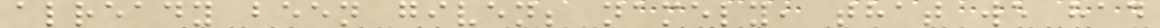already been given; namely, that we had
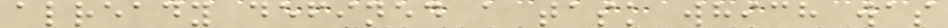already defined a task which was
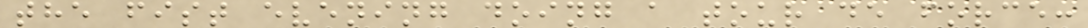the fist evening doing a tour de force:
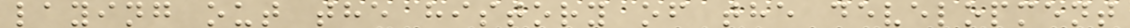laying out the history of the development
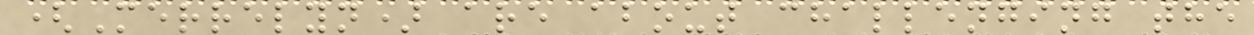(Merrelyn) are about challenging the
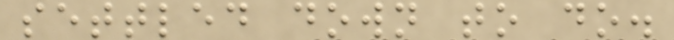settled down to do.
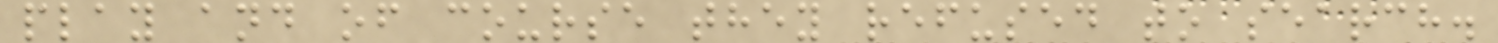play and of course they refused to search.
